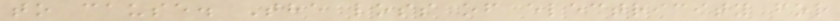to cause. The loss of electricity for
